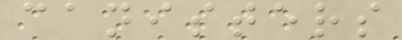canisters
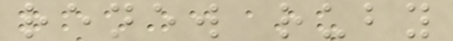renew ruby
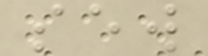sew
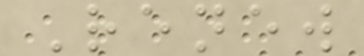Renew
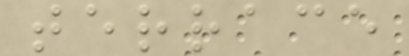terrace
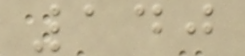140
